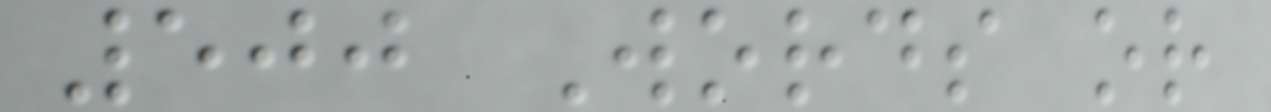500 Words or
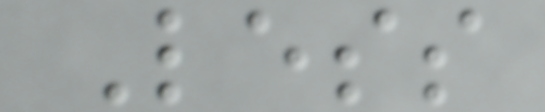Less
